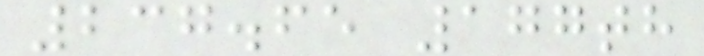237.65 177th
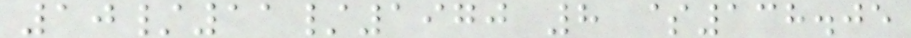10/11/1970 8 $138.05
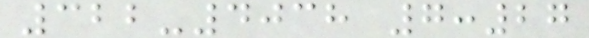322-4038 7:27
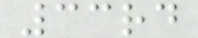33rd
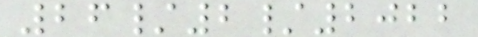26/2/2022
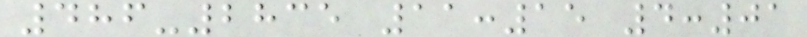486-2835 11:15 4:01
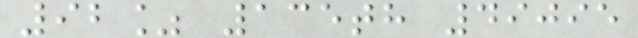92% 135th 49095
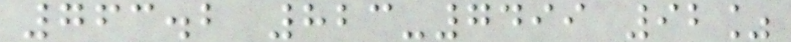763.2 823-7499 92%
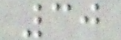30
